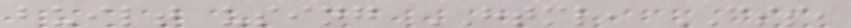built using HTML, CSS,
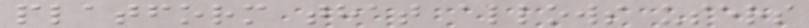platform that allows users
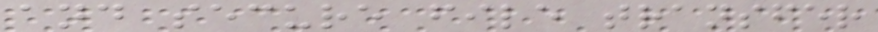and secure file transfer
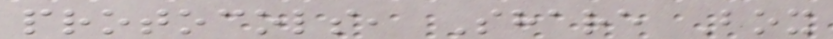protocols, Share Box
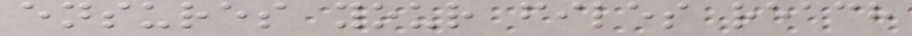ensures your files reach
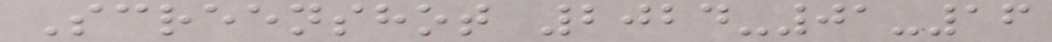Screenshot 2024-01-16
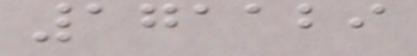171129
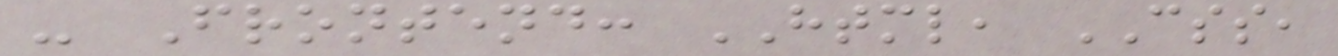- Frontend: HTML, CSS,
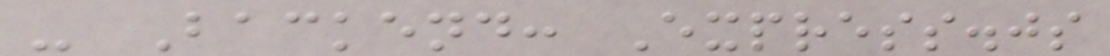- Backend: Express.js
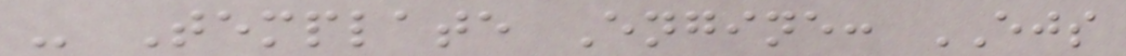- Template Engine: EJS
